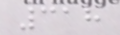318
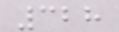328
